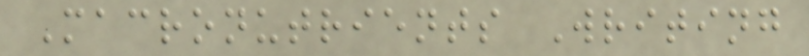Macronutrients Writing
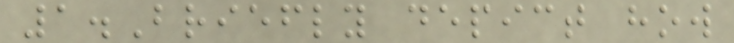1.Briefly depict how
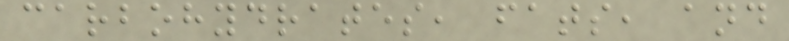carbohydrates, fats, and
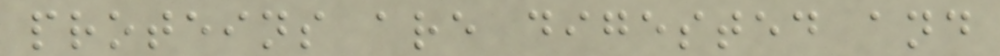proteins are digested and
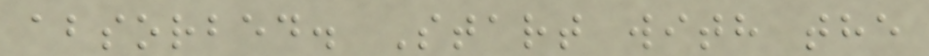absorbed. Start with the
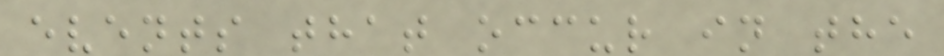events that occur in the
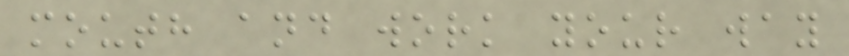mouth and work your way
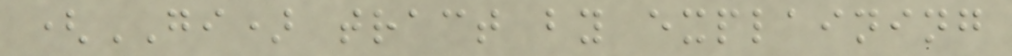(GI) tract by explaining
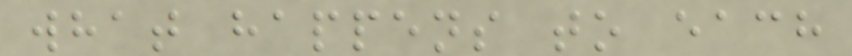what happens to each
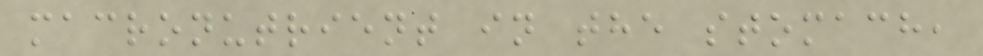macronutrient in the stomach,
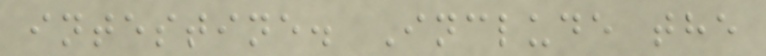intestine. Include the
